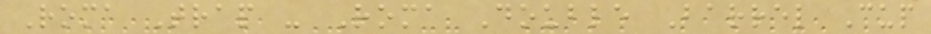Roma Trap - Roma Double Barrel Cup
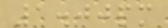1.00pm
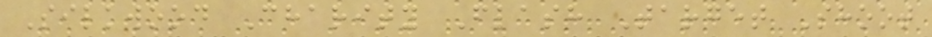Silkwood Charity Flash Target Shoot
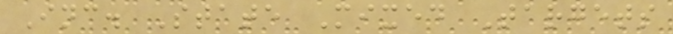Inc. State Mixed Targets
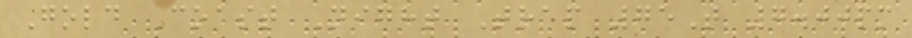Gold Coast Night Trap 75T 7.00pm
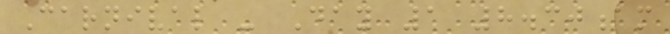Carnival - Day 1 8.30am
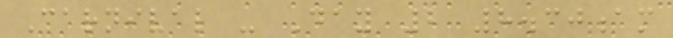Carnival - Day 2 8.30am
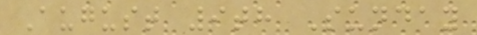August 9th Sunday
